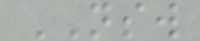NSW
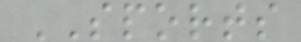SPORTS
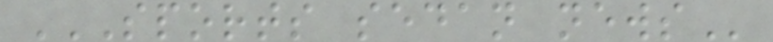SPORTS SEDAN NEWS
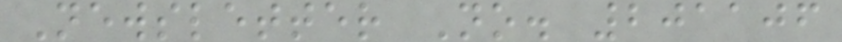Newsletter No. 201106
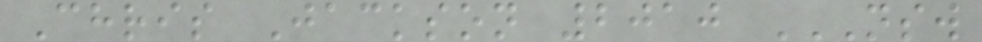Chris Jackson 2010 NSW
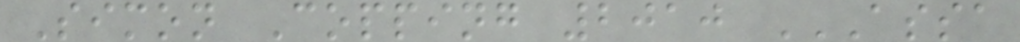Simon Copping 2010 ASSA
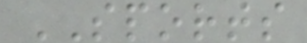SPORTS
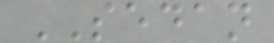SEDAN
